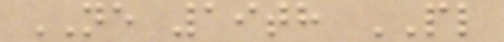NE 19th PL
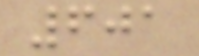601
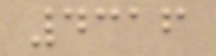4316
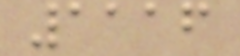1116
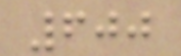600
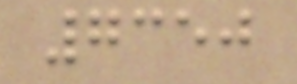7350
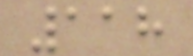118
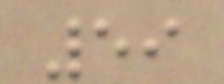59
